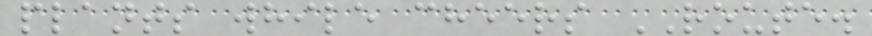plants while cheers ROUTE.
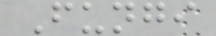Fungi
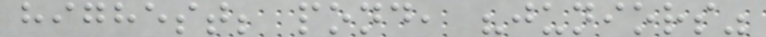highest; pond, "juniors"
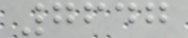7647
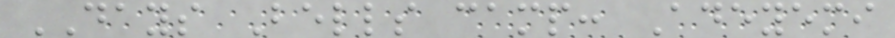DAYS Bells camp: Adeyemi
